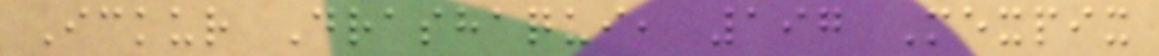Ickur Drashaqui, 197 Mexpix
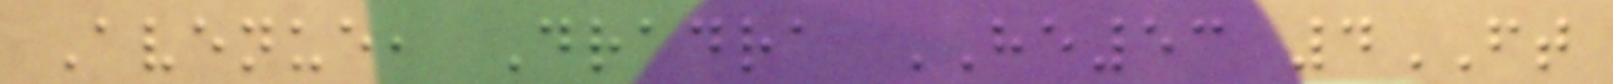Avenue, Dradra HE53 4FT
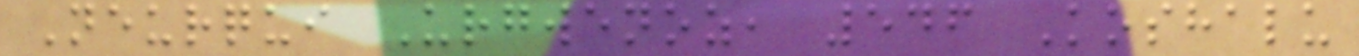Neurqui Urgwenoz, 546 Koshalu
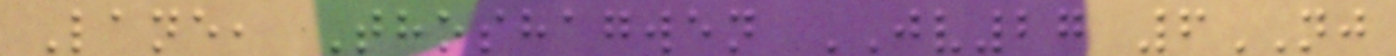Lane, Thoshagwen JV27 6NJ
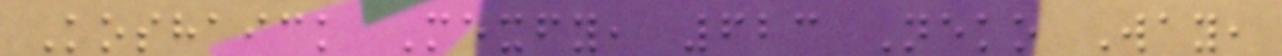Koshaick Mexfy, 623 Neko Way,
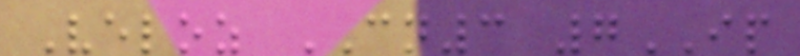Veloz CN3 7IP
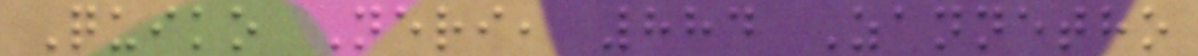Quiko Neri, 884 Zannetho
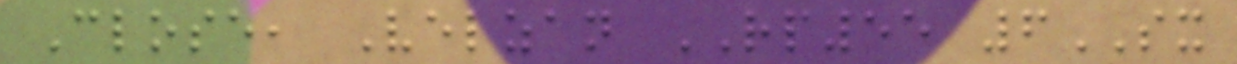Close, Velzan RP55 6SX
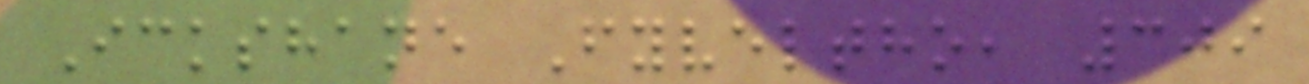Ickshane Fyveltho, 309
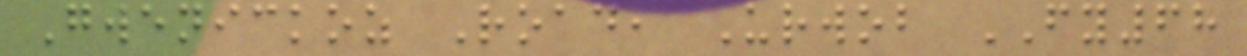Gwenickoz Road, Urwob FY68
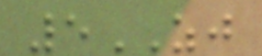5ZJ
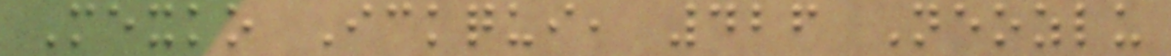Mexko Ickqui, 426 Neozlu
